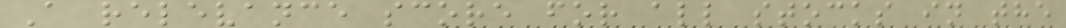A relevance score for all stocks in the
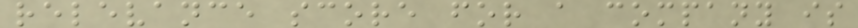relevance score for a company is
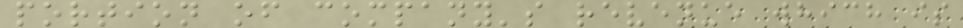portion of company's revenue which is
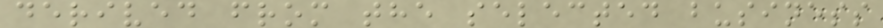derived from the selected business
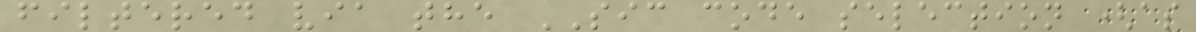filtered via the SIC code selection (as
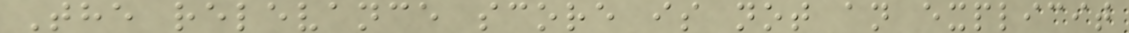The relevance score is not an explicit
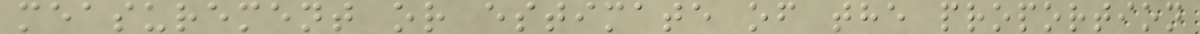measurement or estimate of the proportion
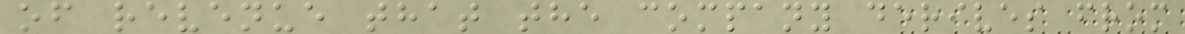of revenue that the company derives from
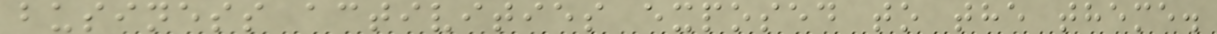business activities exposed to the theme.
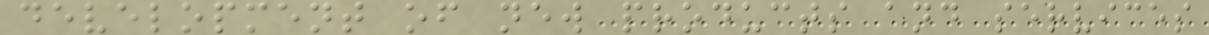development of new products and services
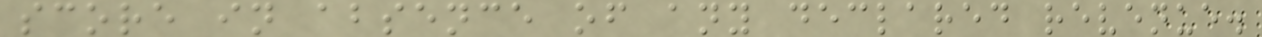score in absence of any declared revenue.
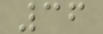36
